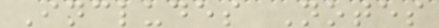Includes Notes
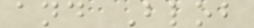and Blob
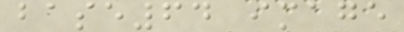base64 image
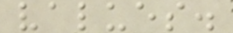values.
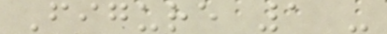Figure 1 -
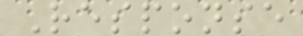Response
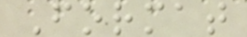Format
